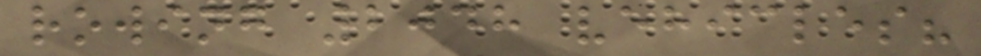rowing 2048 vehicles?
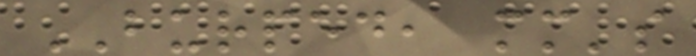BURPED, mm's
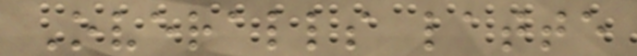Overalls latte
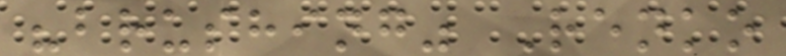"brushing" Renko
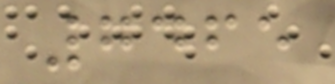7465
